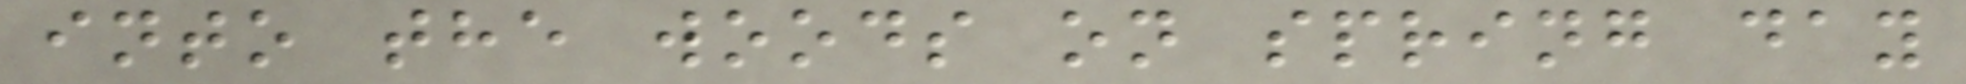into the woods on spring day
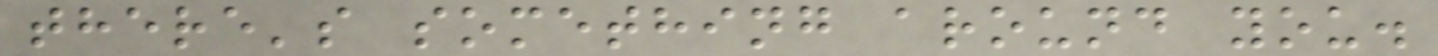there's something around you.
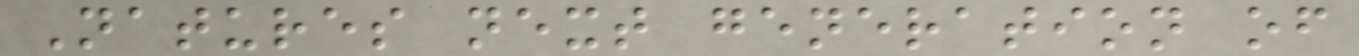Natures next generation of
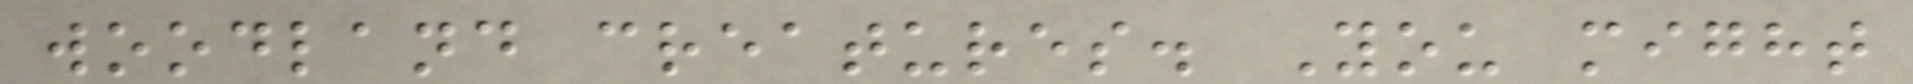woodland creatures. You might
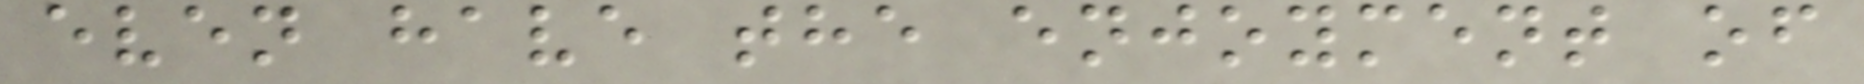even have the enjoyment of
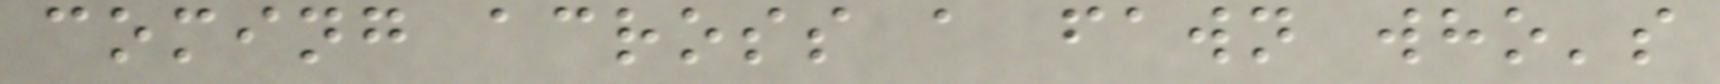coming across a fawn who's
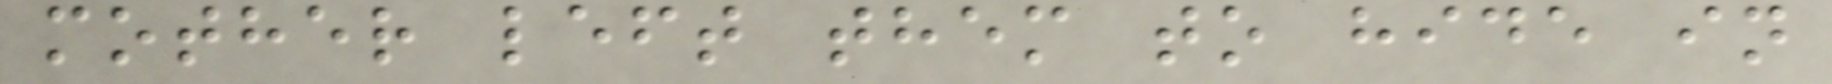mother left them to hide in
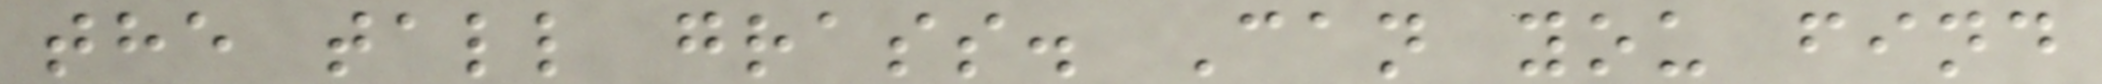the tall grass. Can you find
